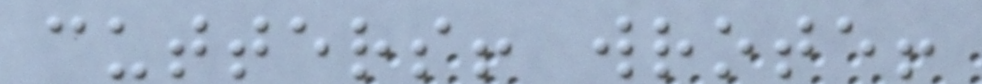cutters! wrote!
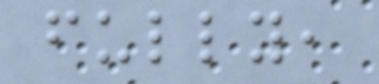fully,
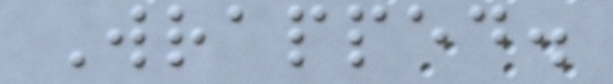Wrapped.
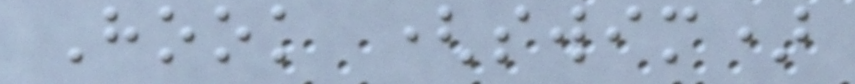Hook (swim)
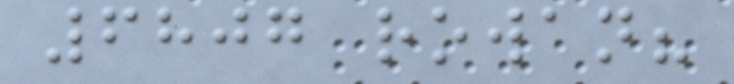6807 rowan?
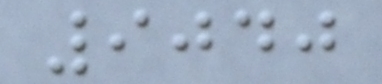9040
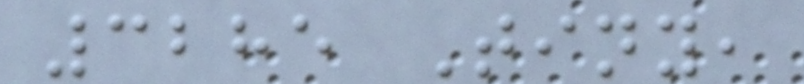3285 Tiny,
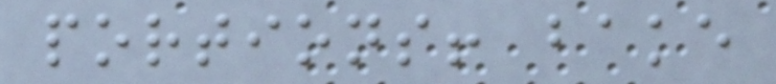portions! bake
